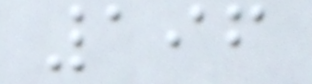196
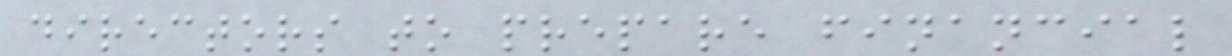directors to prepare financial
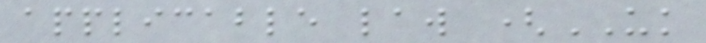applicable law (UK
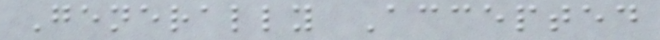Generally Accepted
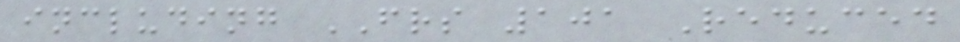including FRS 101 Reduced
